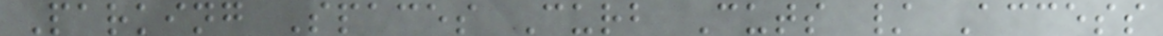Parking Spaces Curb Cuts / Access
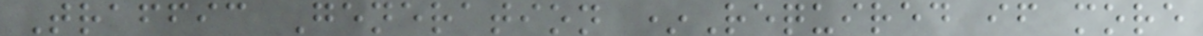Traffic Generation *Required if more
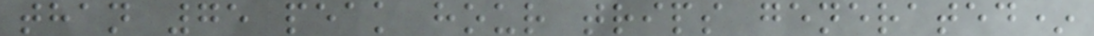than 75 peak hour trips generated*
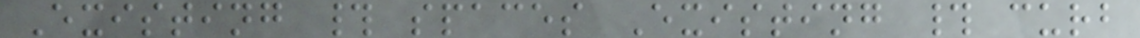Existing # spaces Existing # curb
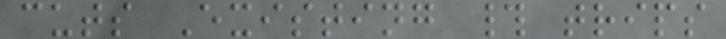cuts Existing # trips
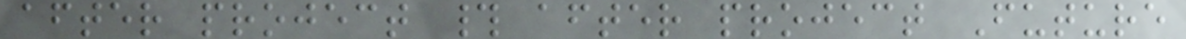after project # after project Future
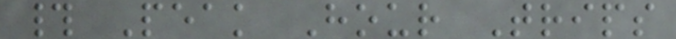# Peak Hour Trips
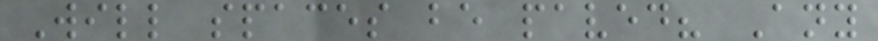Will spaces be paved? Any
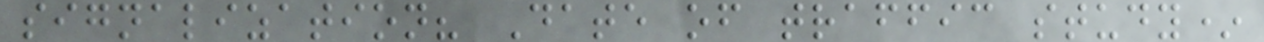signalization? Date of traffic study*
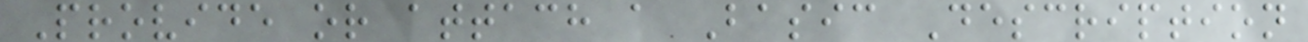Provide or attach a Basic Description
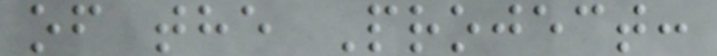of the Project:
